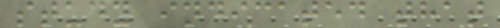study indicated that
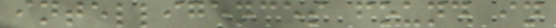intelligences found in
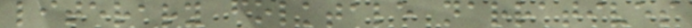literary folktale narratives
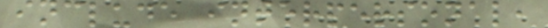include interpersonal,
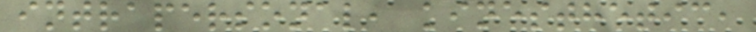intrapersonal, kinesthetic,
